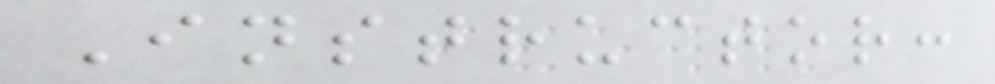Instructor:
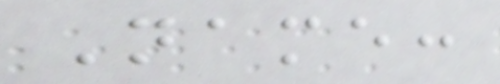Name:
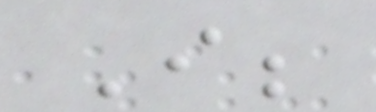I;
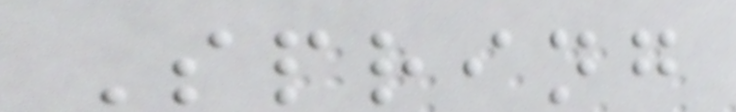Spring
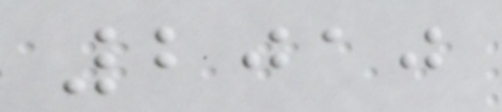2010
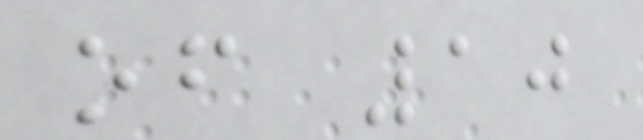of 10
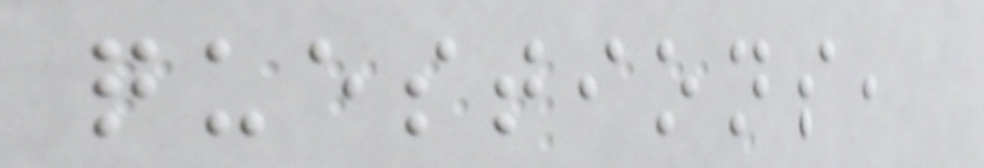questions,
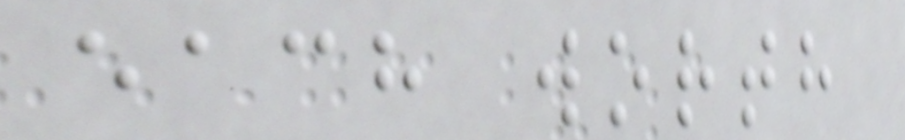each worth
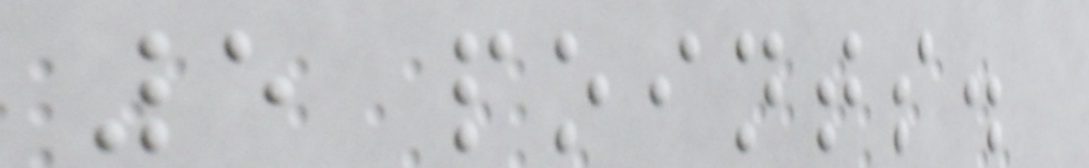5 points.
